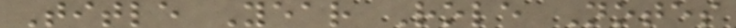Title Year Role Notes
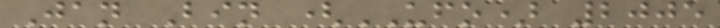Jan Bin (UFO) 2005
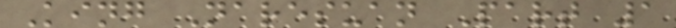King Naresuan Part 1
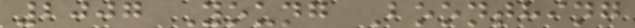2007 Young Boonthing
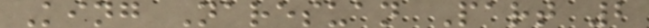King Naresuan Part 2
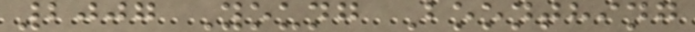2007 Young Boonthing
